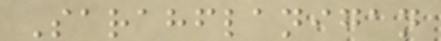Sarahflanigan
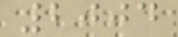2004
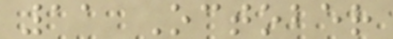11 October
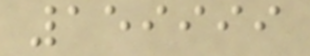159999
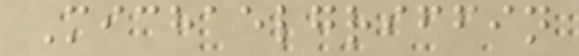Michaelgriffin
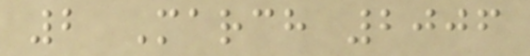2 March 2006
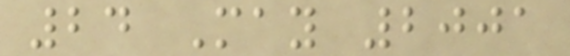24 May 2001
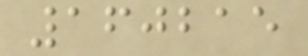160215
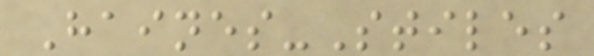Haines-Stiles
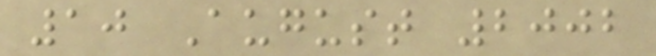10 August 2002
